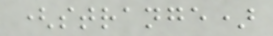(strange)
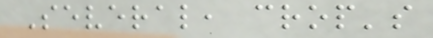Several, crop's
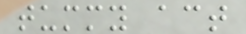tummy act
